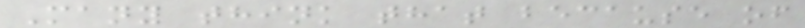Many think that because of
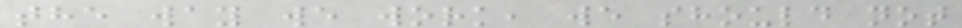the way we work, we should not
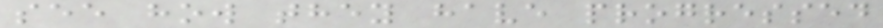see how they have progressed
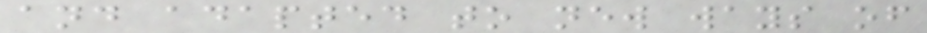and adapted to new ways of
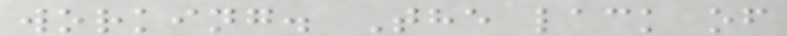working. The lack of
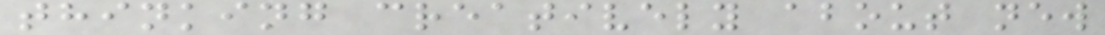thinking creatively about new
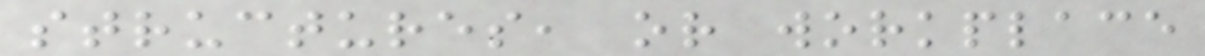structures, or workplace
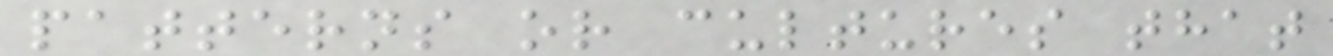patterns or cultures that
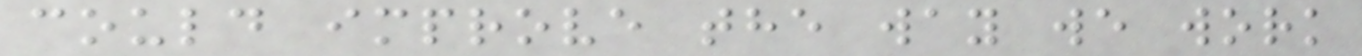could improve the way we work
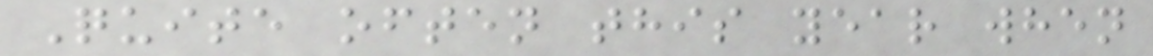Quite often this year when
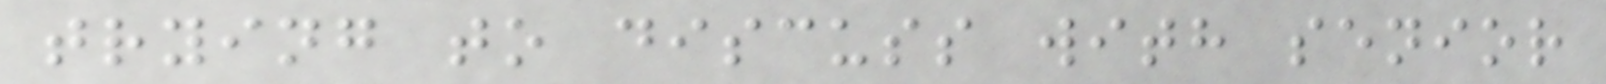trying to discuss with senior
